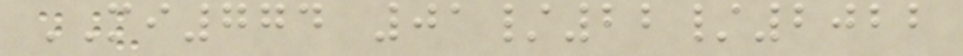MI774 01/22/2022
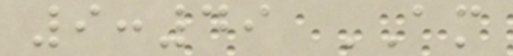9:49 AM
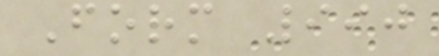Form 990
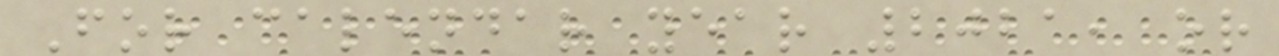For calendar year 2021, or
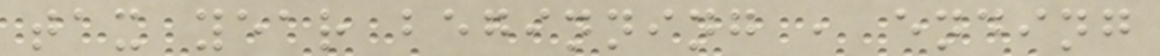tax year beginning , ending
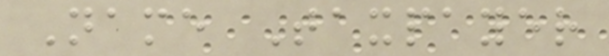Name Taxpayer
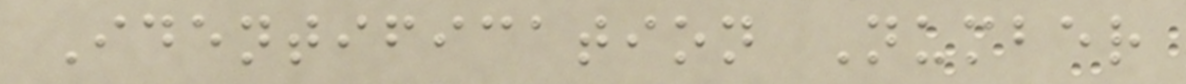Identification Number
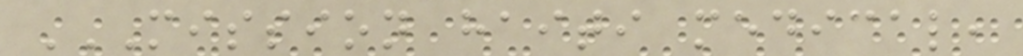MISSION HAITI MEDICAL,
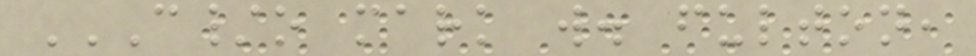C/O MARK W. FULTON,
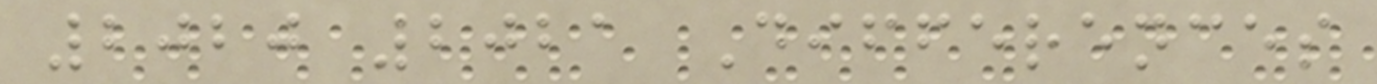2020 2021 Differences
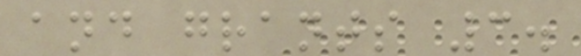and grants 3.
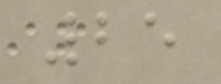25
